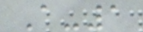A-1
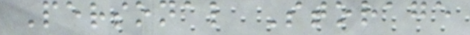Personal Storage
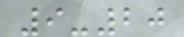9-20
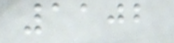1102
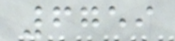6759
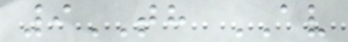9TH AV
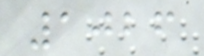1026
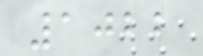1022
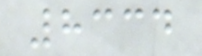8334
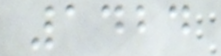1424
